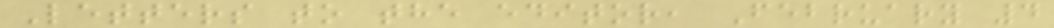Letters to the editor, February 4
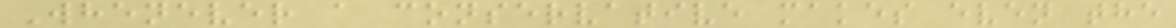Whenever a conservative makes even the
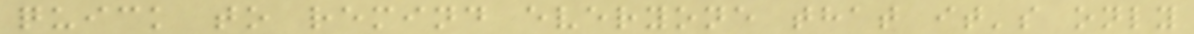quick to remind everyone that it's only
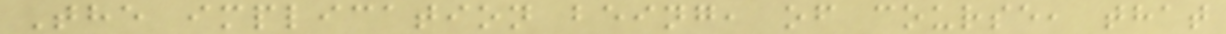The implication being, of course, that
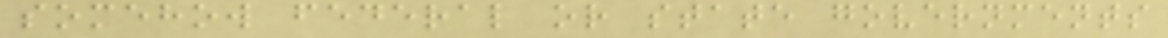somehow federal or state governments
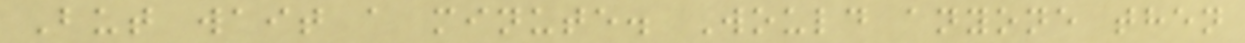But wait a minute. Would anyone then
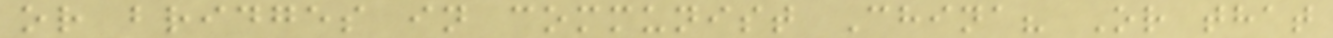or bridges in communist China? Or that
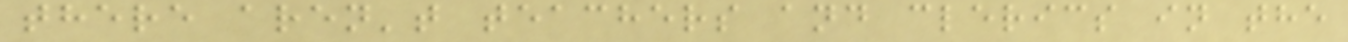there aren't teachers and clerics in the
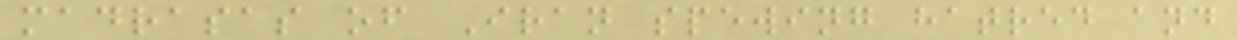madrasas of Iran spewing hatred and
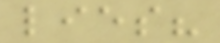lies?
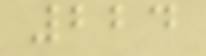224
